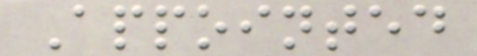Appointed
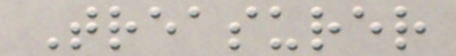Treasurer
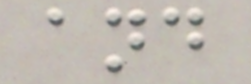and
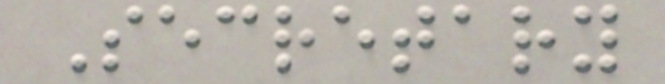Secretary
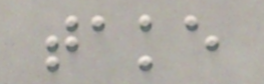take
